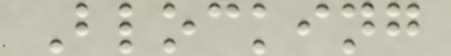Blocking
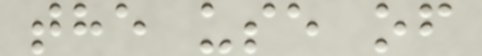the use of
